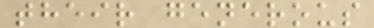their generous
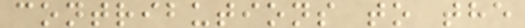contributions to the
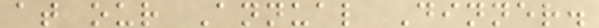at our Annual Dinner.
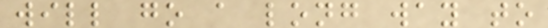will go a long way to
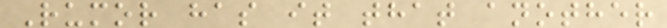Rumor has it that another
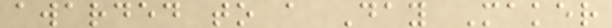awarded to a Day Maker
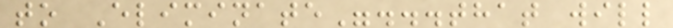to Eliminate"...that will
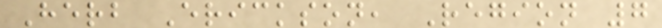Herb Erickson, Region 7
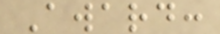Award:
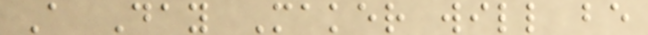A Day Maker will be
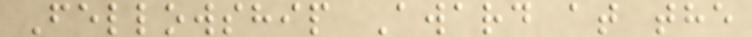Fellowship Award at the
